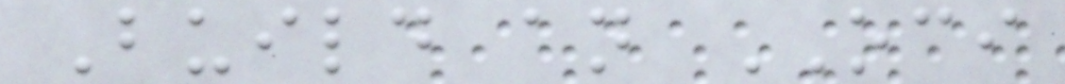Build an OCI
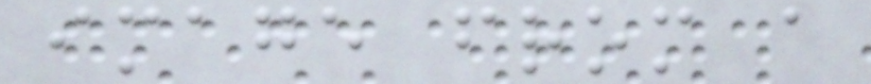image from a
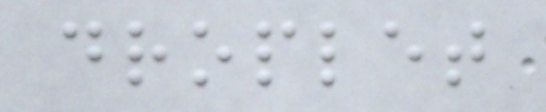droplet
